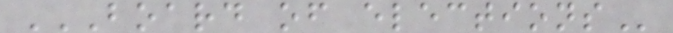BOARD OF ELECTIONS
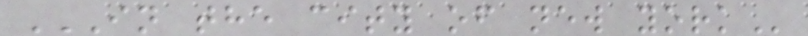IN THE CITY OF NEW YORK
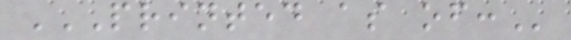PRINTED AS OF:
